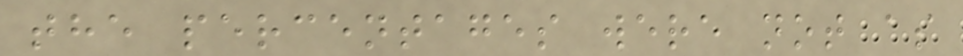the percentages were not as
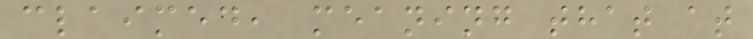claimed, meaning that at
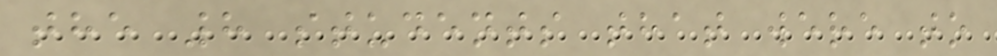the 8 students that were to
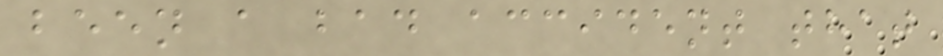been a bad accident that
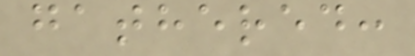gathered:
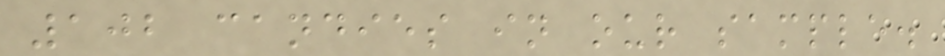102 candies in our sample.
